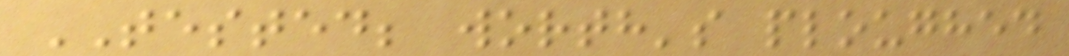TESTED; worth's ploughed
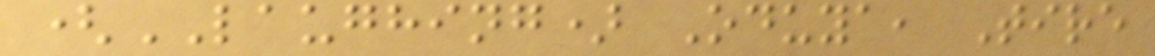(LAUGHING) Oduya, Tire
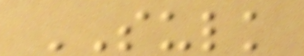SULK
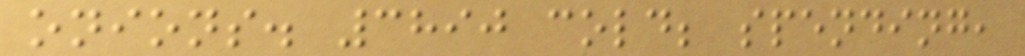onions. 3890 cold; spending,
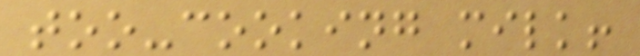too-cooking milk!
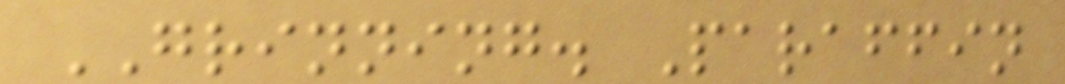GRINNING. Paraffin
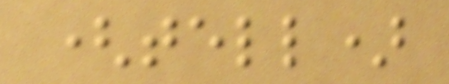(tell)
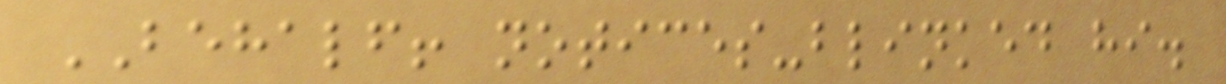BEHALF! notices-blinked hi.
